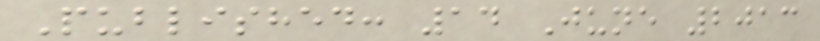Published: 14 June 2013
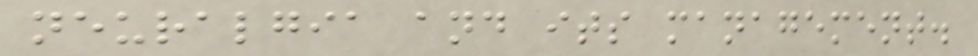neuralgia and its management.
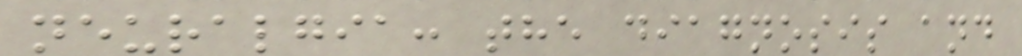neuralgia: the diagnosis and
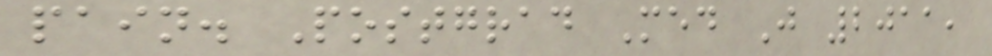pain. Postgrad Med J 2011,
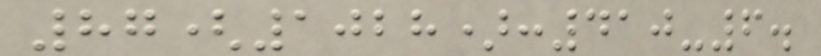87(1028):410-6.
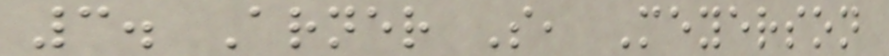3. Arner S, Meyerson
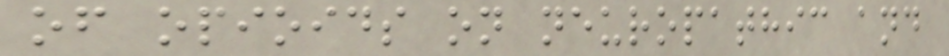of opioids on neuropathic and
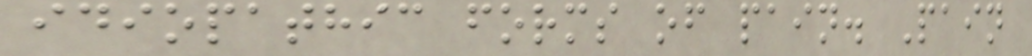idiopathic forms of pain. Pain
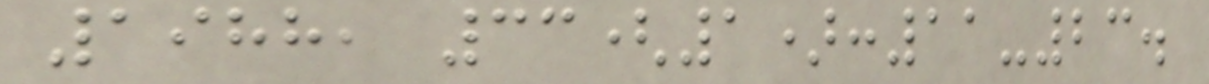1988, 33(1):11-23.
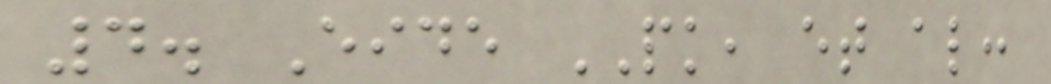4. Eide PK, et al:
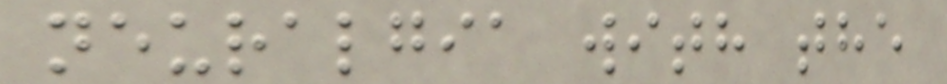neuralgia with the
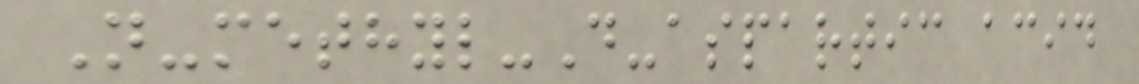N-methyl-D-aspartic acid
